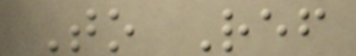To Ref
